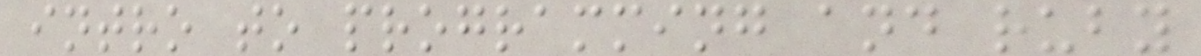intro to programming and ruby
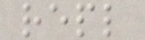repl
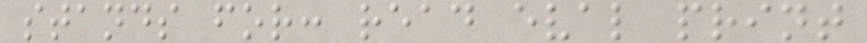stands for: read eval print
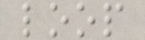loop
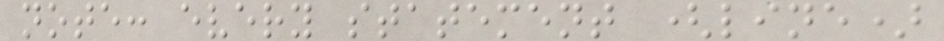note: every statement (line)
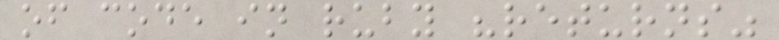of code in ruby "returns"
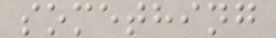something
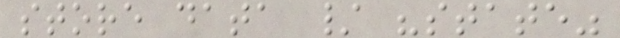store data / "state"
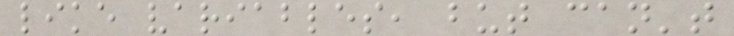like variables, but can't
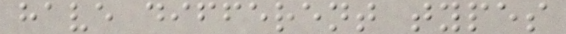have different types
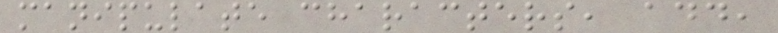manipulate characters, add,
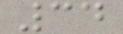34
